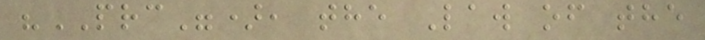"PRC"), the Law of the
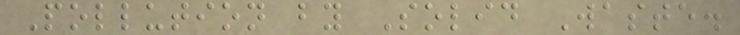Pollution by Solid Waste.
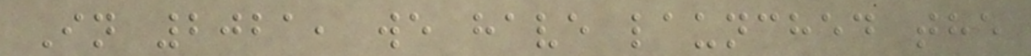In 2021, we have launched the
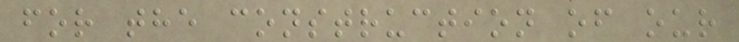for the construction of our
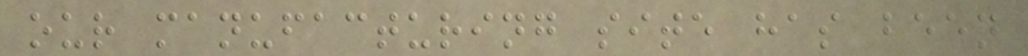our manufacturing site has been
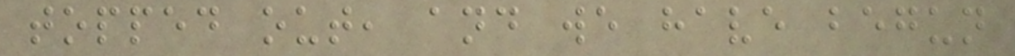topped out, and we have begun
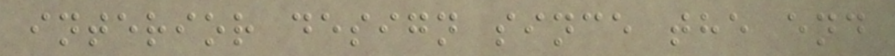interior design since the end
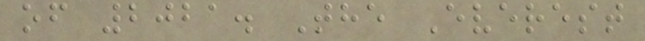of 2021. The Everest
